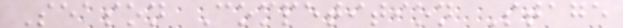Season Competition Stage
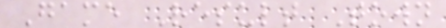Game Result Town
